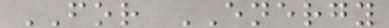FOR ENERGY
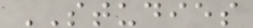STUDIES
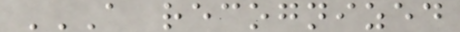A RECOGNIZED
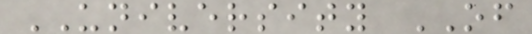UNIVERSITY OF
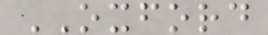OXFORD
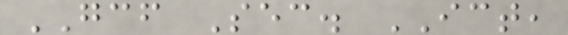GCF Sec. ICT,
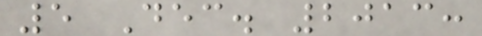5 Dec. 2013:
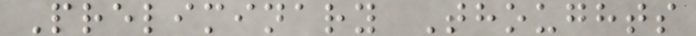Preliminary Thoughts
